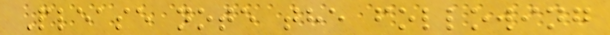Please note the following
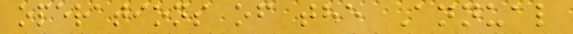operations of the Annual
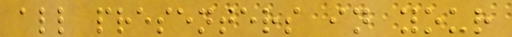all presenters in your
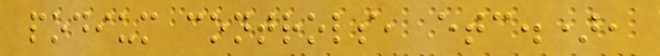podium controls, etc.),
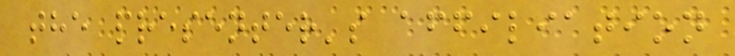the presenter's affiliation
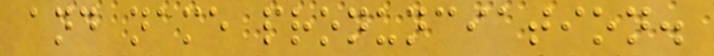and name pronunciation.
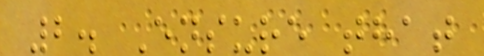2. Ensure that
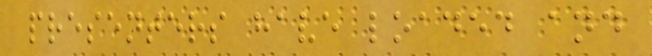presenters have loaded and
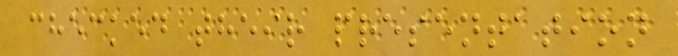checked their presentation
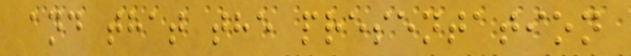and that the presentation
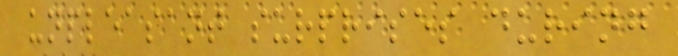unpleasant surprises during
